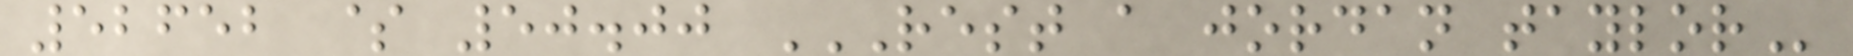52652 $ 50.00 REST A JORDAN TAYLOR
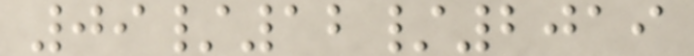09/12/2019
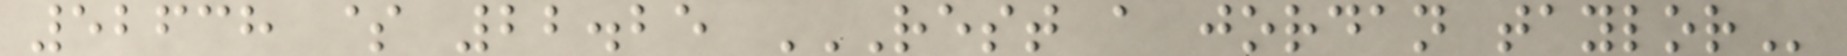52638 $ 22.25 REST A JORDAN TAYLOR
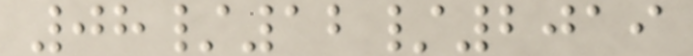08/12/2019
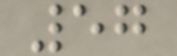57
